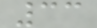33
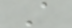A
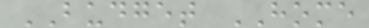BUDGET HOME
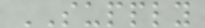SUPPLY
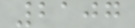2107
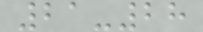21-28
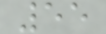55
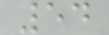54
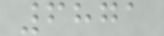6871
